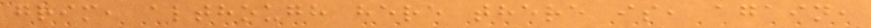grim, although here there is, again,
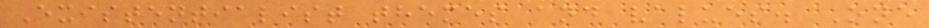Existentialist themes and values. One
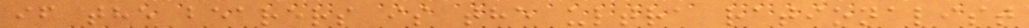if the bearers is the ultra rationalist
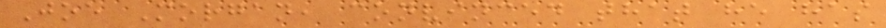Joe Morgan, convinced that he has
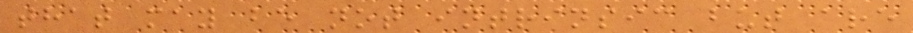that may be not intrinsic but are
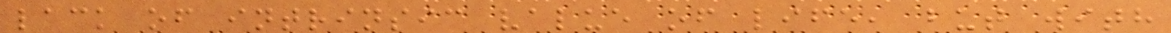lack of intrinsic value of life, but with
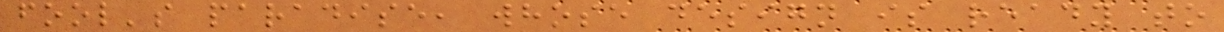fool's paradise, whose design is ready to
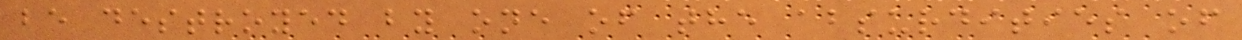be destroyed by one of the absurdities of
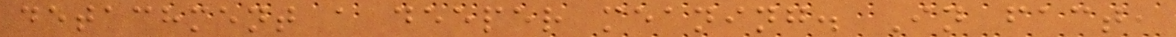detachment a deeper meaning. In fact,
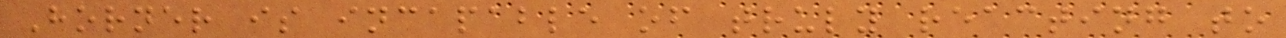Horner is incapable of truly reacting to
